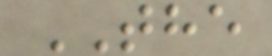THE
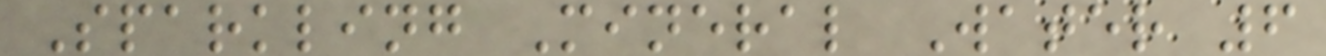Sparkling Mineral Water 6
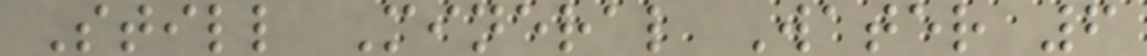Still Mineral Water 6
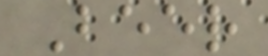Beer
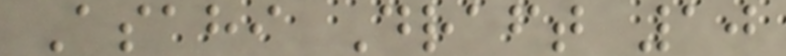Asahi Draft 10
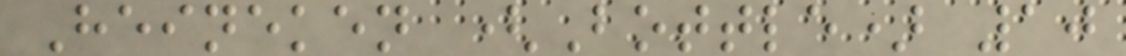Heineken (Bottle) 10
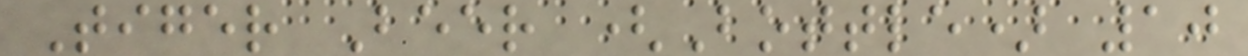Tiger Beer (Bottle) 10
